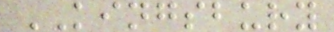KINGSBURY
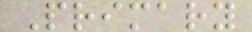Primary
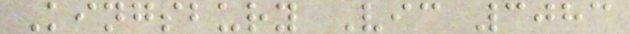Kingsbury Vic 3083
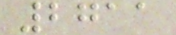2711
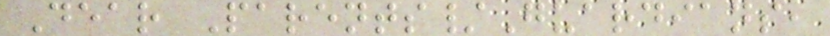Dear Parents/Guardians,
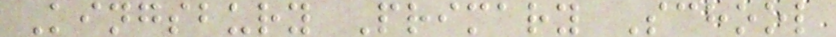Kingsbury Primary School
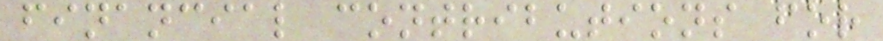financial contributions for
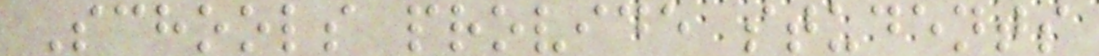Schools provide students
